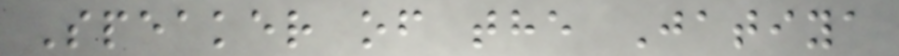Speaker of the Jatiya
